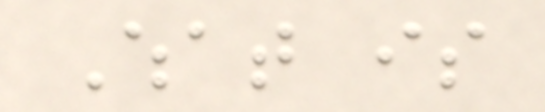What is
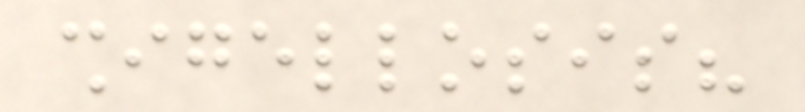shigellosis?
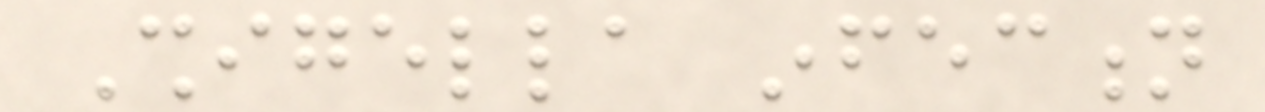Shigella infection
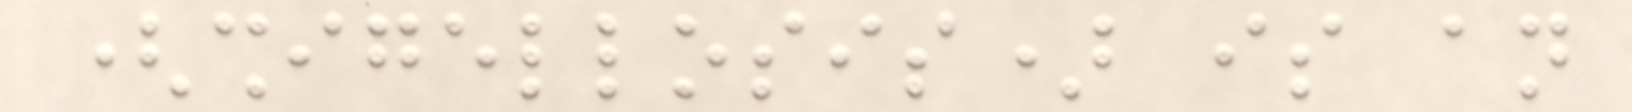(shigellosis) is an
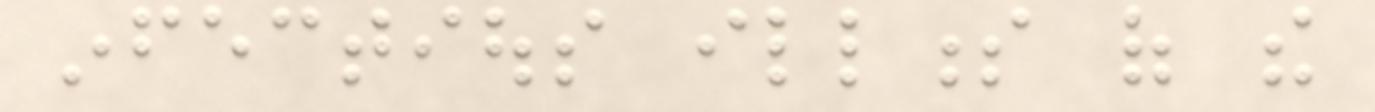infectious illness of the
